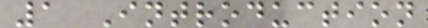1 Introduction
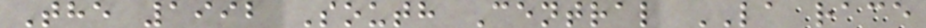The 1992 South Central LA race
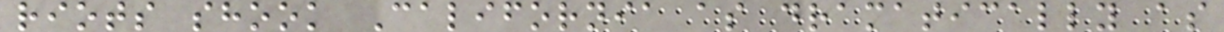riots shook California as dramatically as
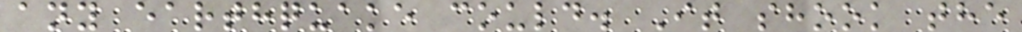any earthquake could. It shook the
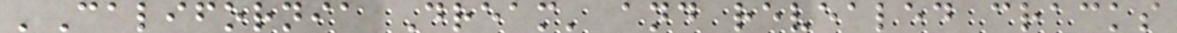'California Dream' and revealed cracks
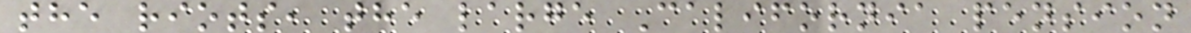the riots, the large California pension
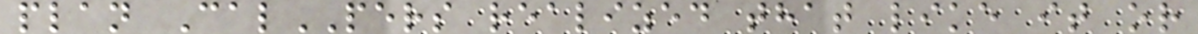plan CalPERS realized that like it or
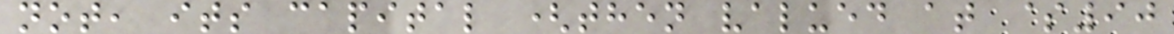not, its capital (then valued at $90
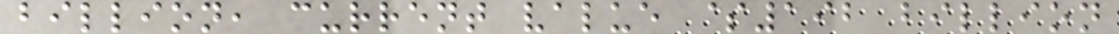billion, current value $192 billion
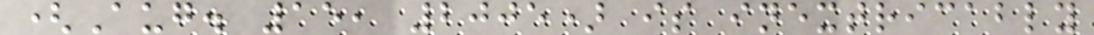(Aug. 15, 2005) is inextricably
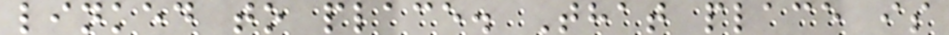linked to place. That place is
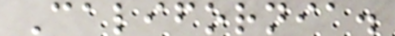California.
